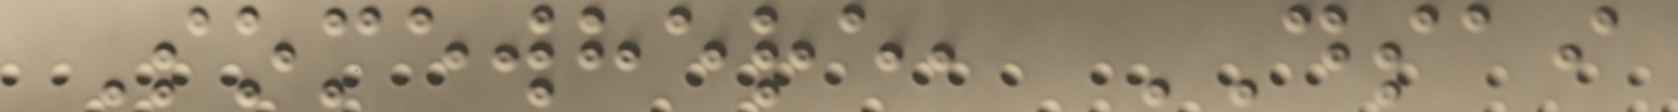Somewhere, DSAI
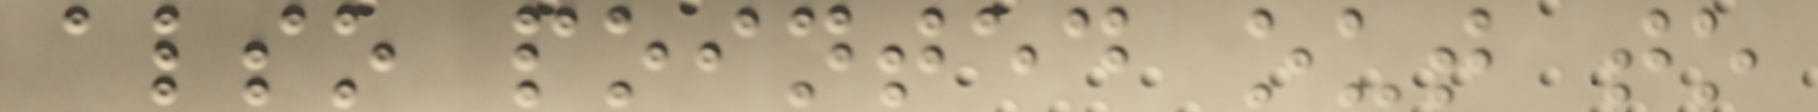also pointed out to
